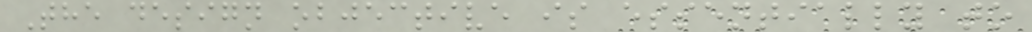The design objective is essentially to
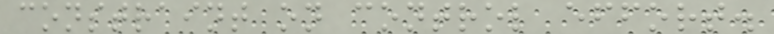constraint on control effort.
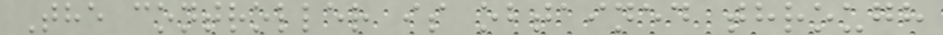The controller is obtained through
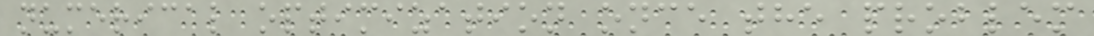numerical optimization once the problem
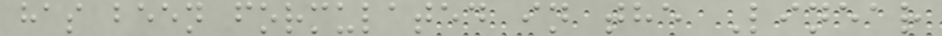has been formulated in the Linear
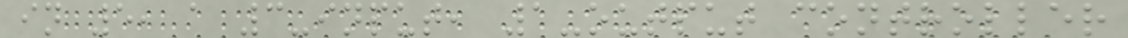in 5, a 3-input, 1-output controller
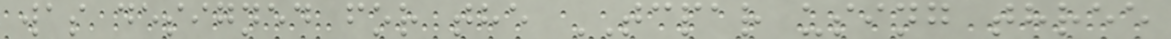was designed for the TCPAR using three
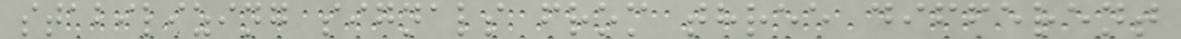stabilizing signals from three different
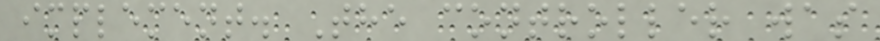implement. The controller was
